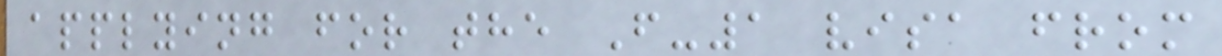applying for the F-1 visa from
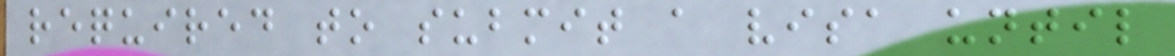required to submit a visa until
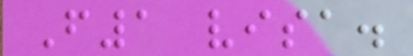F1 visa.
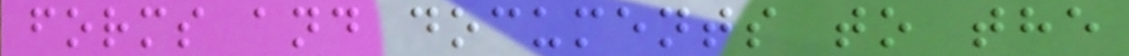forms and documents to the
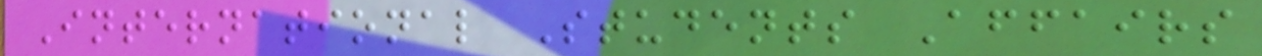International Students Affairs
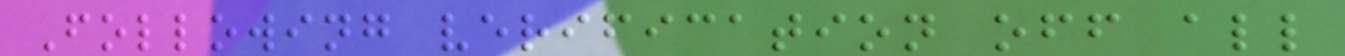Following verification off all
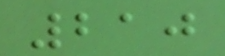210
